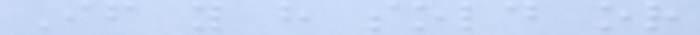If you have sold or
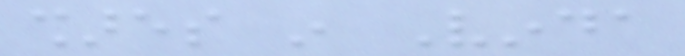shares in Vinda
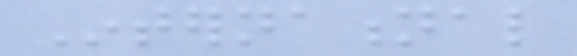International
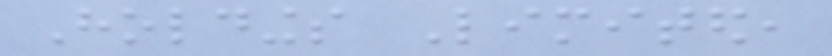Holdings Limited,
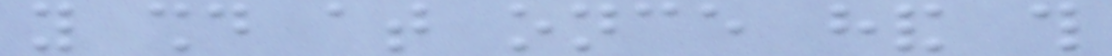you should at once hand this
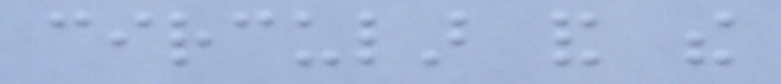circular and the
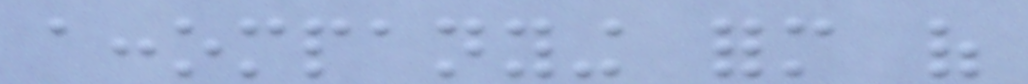accompanying form of
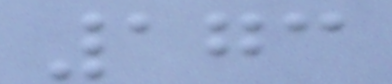173
